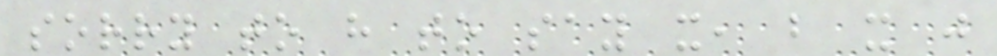sorry to have to say it, but it just
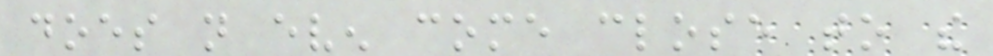does not even come close to the
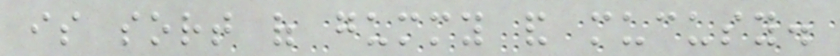is sort of gummy and mucusy.
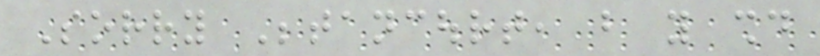Sorry Betancourt, but you should
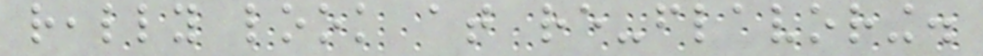really look at re-flavoring.
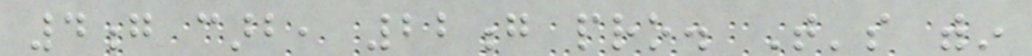4g carb, 22g pro. That's within
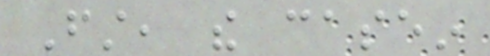First, the casein
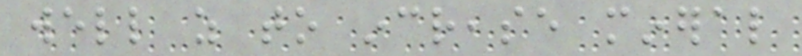well as to increase mineral
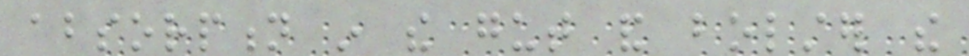absorption in the gut and bolster the
